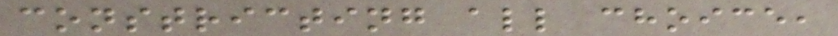constricting all choice,
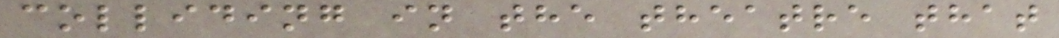colliding in the theatre that
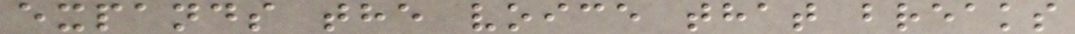expands the voice that breaks
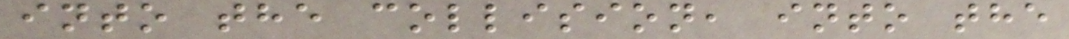into the collision, into the
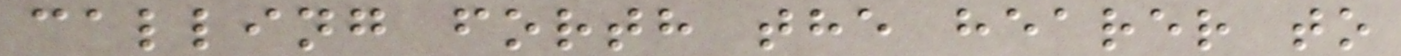calling forth the hearer to
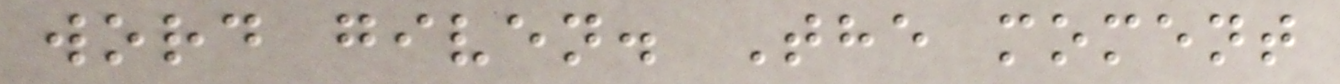word given. The moment
